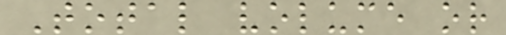Total volume or
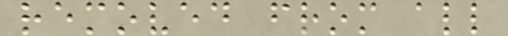removed from all
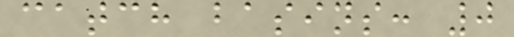catch basins: 0
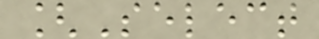[Select
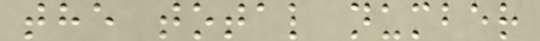the total number
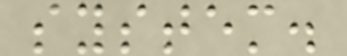system.
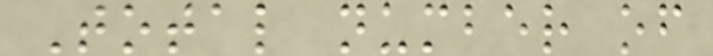Total number of
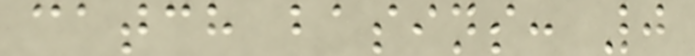catch basins: 0
